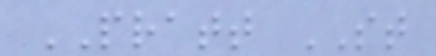PRATT ST
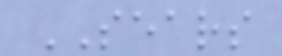SEARS
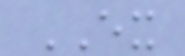EX
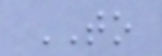TO
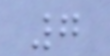7
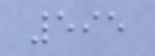595
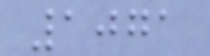1071
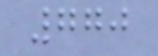770
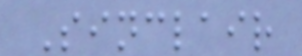Sinclair
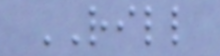RILL
